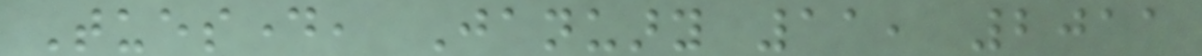Tuesday, January 11, 2011
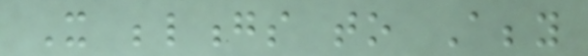It belongs to Abby
